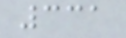331
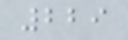229
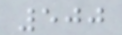500
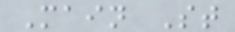Main St
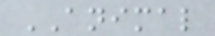ANIMAL
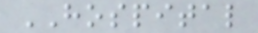HOSPITAL
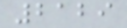2129
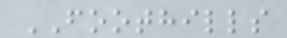FOOTHILLS
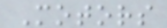Motors
